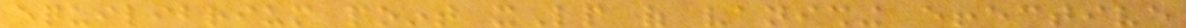equilibrium point xLp of vanishing effective
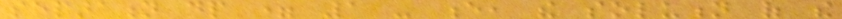separation dp = 1 - e, the solution of the
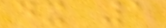dx 1
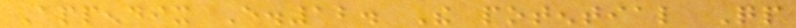Appendix E.12. The potential Qp
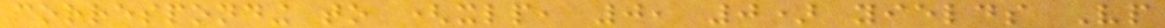corresponding to (xlp, 0, 0) yields Vp
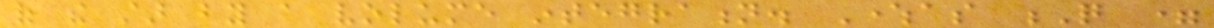of the star by a volume integration. Whereas Q =
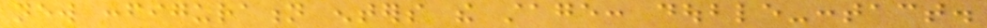new configuration enters the stage: double-contact.
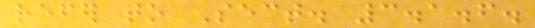refer to Sect. 3.1.6.
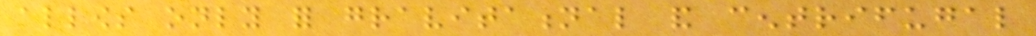allows only for gravitational and centrifugal
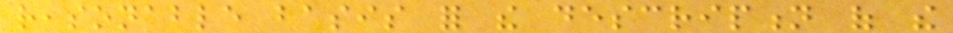reasonable basis for the description of the
